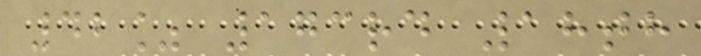42% 173rd 18th
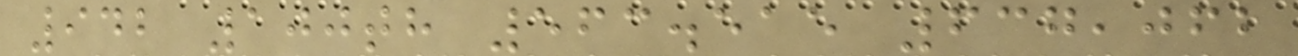942 100th 563.515 637,062
